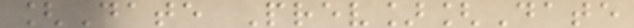[Date Prev][Date
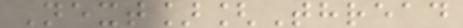Next][Thread
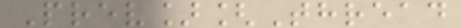Prev][Thread
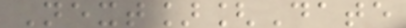Next][Date
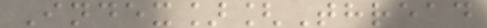Index][Thread
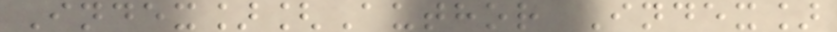Index][Author Index]
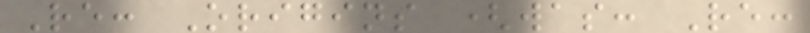Re: Origins (was: Re:
